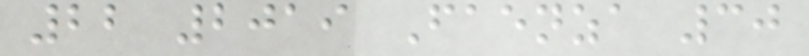22 2019 Faenza 30
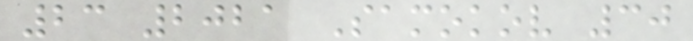23 2021 Samokov 30
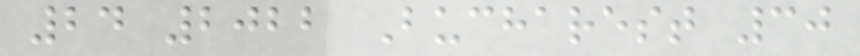24 2022 Bucharest 30
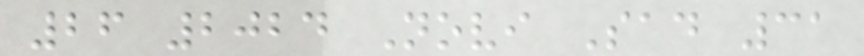26 2024 Novi Sad 31
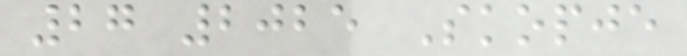27 2025 Skopje
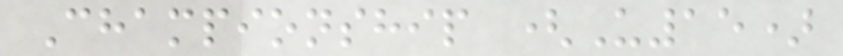Championship (U15)
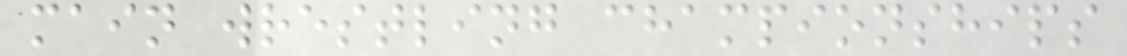main wrestling championships
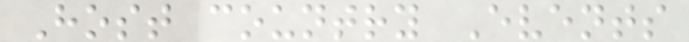Host country Events
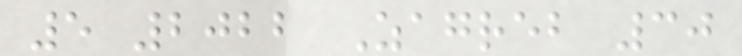5 2022 Zagreb 30
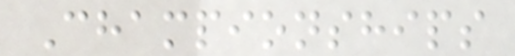Championships
